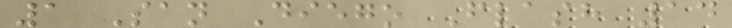1 San Diego Flash 14
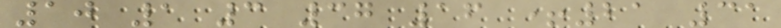10 1 3 37 16 +21 31
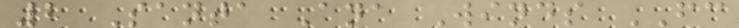2 Santa Ana Winds FC
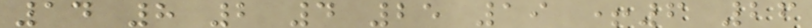14 8 2 4 25 19 +6 26
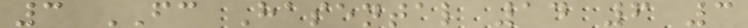3 FC Hasental 14 6 3
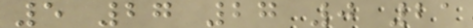5 27 27 0 21
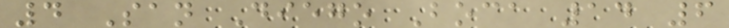4 San Diego Boca 14 6
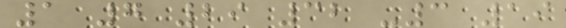1 7 29 32 -3 19
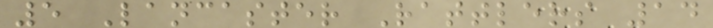5 Lancaster Rattlers 14
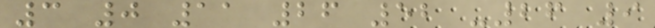3 0 11 26 52 -26 9
